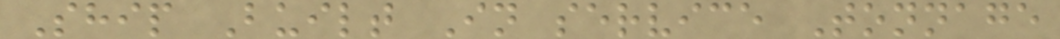Ship Built In service Tonnage
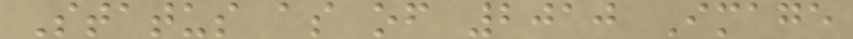Status as of 2010 Image
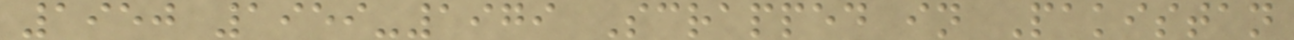1950 1959-1979 Scrapped in Pakistan
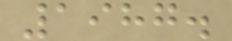1987.
